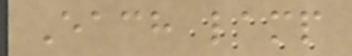Each lamp
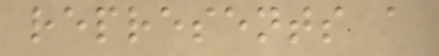represents a
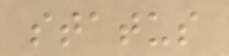status
